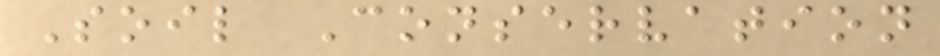Soil Conservation
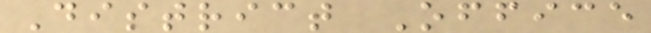District Office
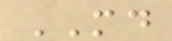MD
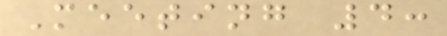Meeting 4:
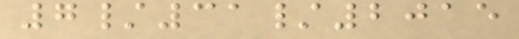7/31/2015
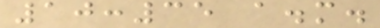10:35 a.m.
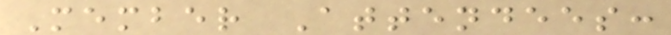Member Attendees:
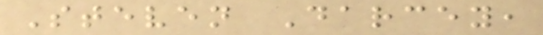Steven Darcey,
